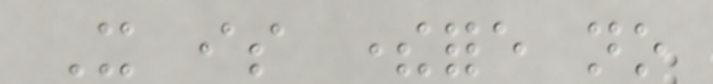It is therefore no
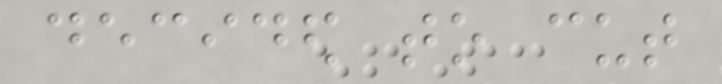decided to cut
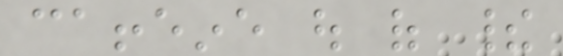caffeine out of their
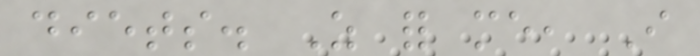diets. As for me, I
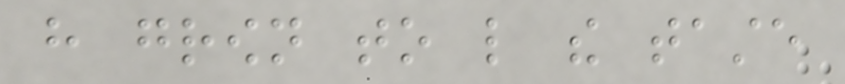have grown to like the taste
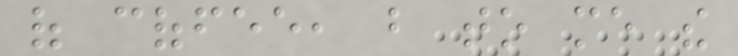of coffee, but to me the
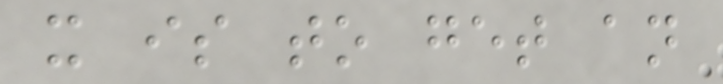it is to get an
